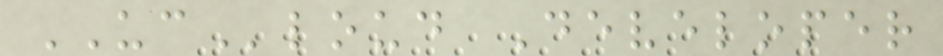UCloud Developer
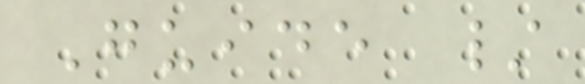Guide /
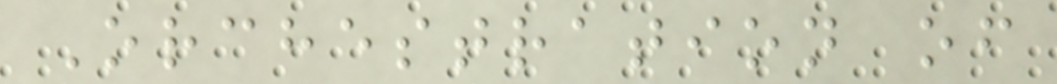Orchestration of
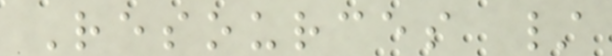Resources /
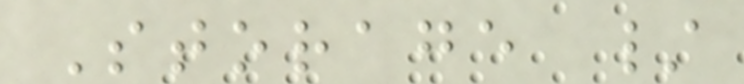Storage /
